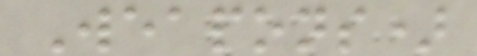Weapons)
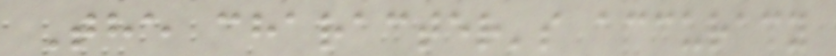The character's accuracy
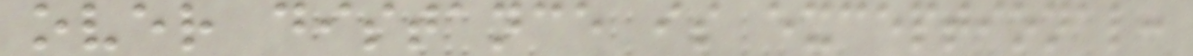over distance is exceptional:
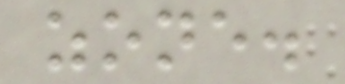zone.
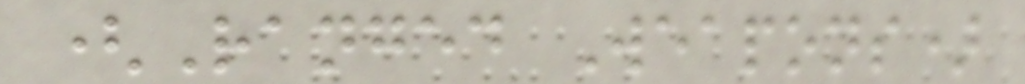(Ranged Weapons)
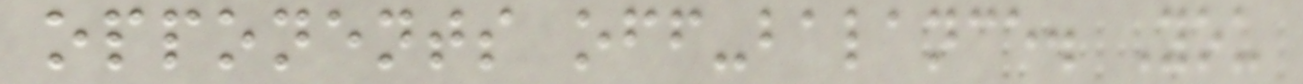opponents off-balance. You
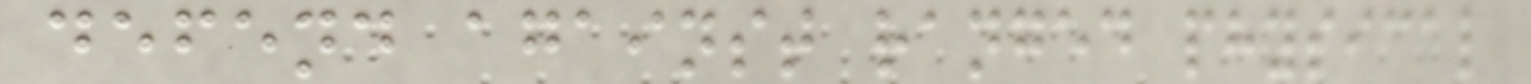defend against ranged physical
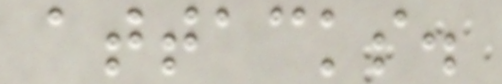attacks.
